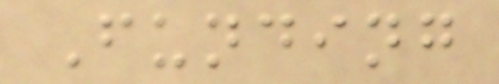Funding
